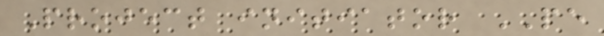Project initiator PE
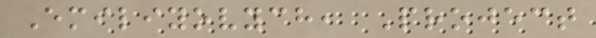Emiliyovych, Project
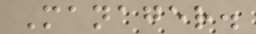Manager.
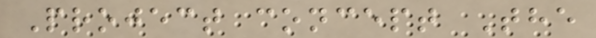Project concept The
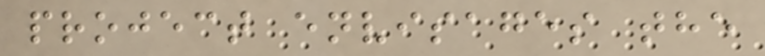project envisages the
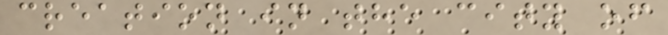creation in the city of
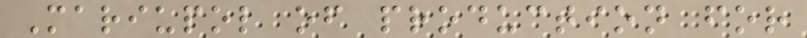Mariupol of production for
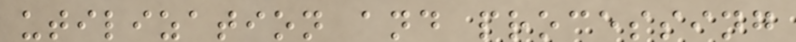utilization and processing
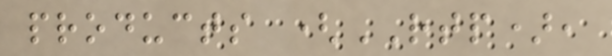products (RTP),
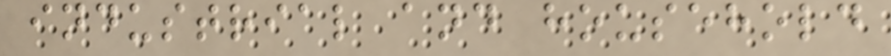industrial and household
